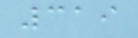319
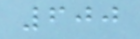600
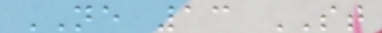NE 13 ST
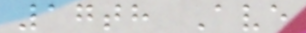17th Ave
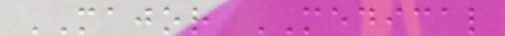MAJOR MEDICAL
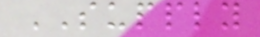SUPPLY
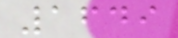1649
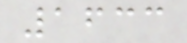1633
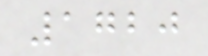1720
